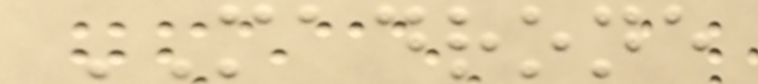MADRONE
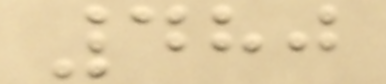480
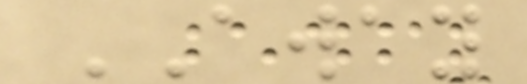AWAY
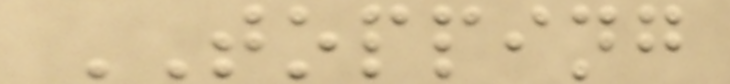TOPPING
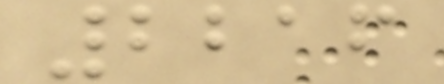2216
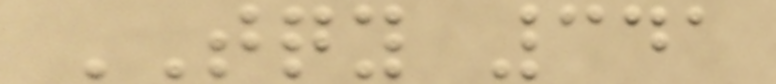TQY 341
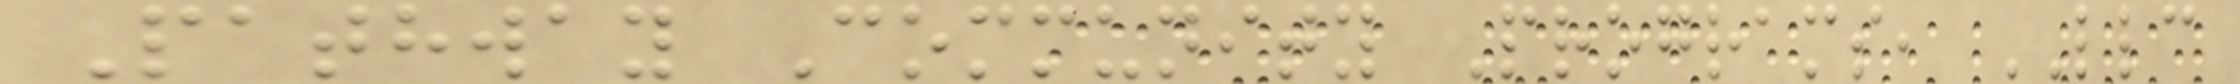Pathway Community Programs, LLC
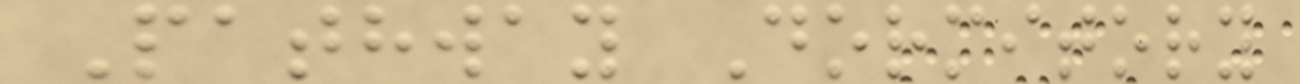Pathway Dormitory
